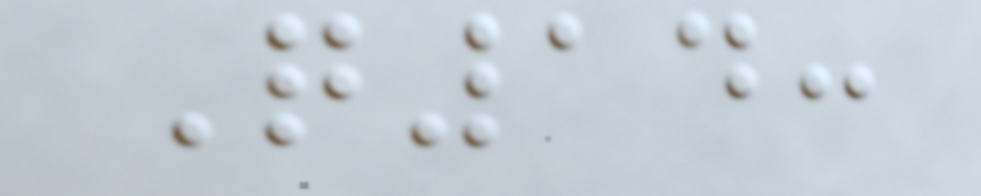Q14:
